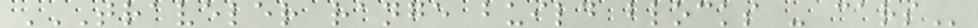TRAVELER RANGE BUILD BLOCKS - CARS
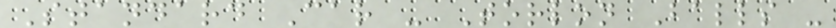Standard Car - Torlon Balls -
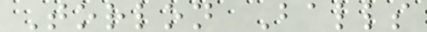Torlon Balls
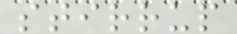stirrup
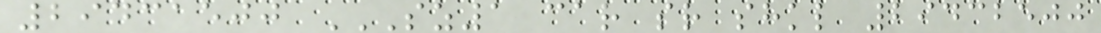29431500 SZ1 CAR SR SHKL 29432500
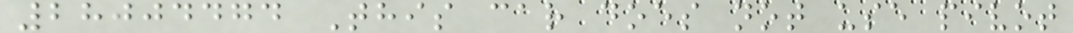28004474 This car does not use pivot
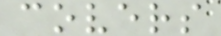covers
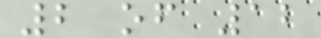2 of 12
